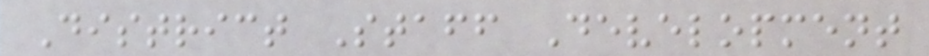District Staff Development
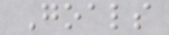Goals
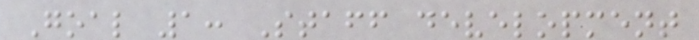Goal 1: Staff development
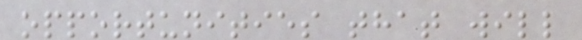opportunities that will
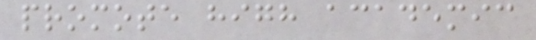promote high academic
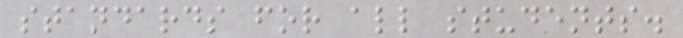standards for all students.
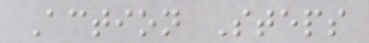Action Steps
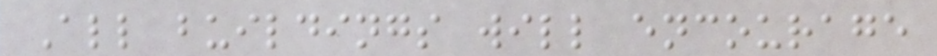All buildings will encourage
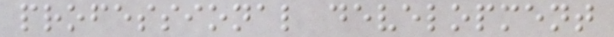professional development
